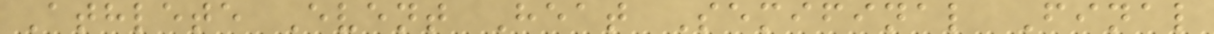Athlete Event Heat Semifinal Final
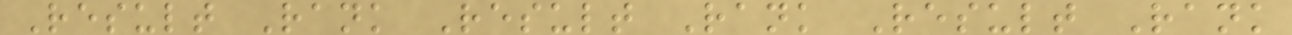Result Rank Result Rank Result Rank
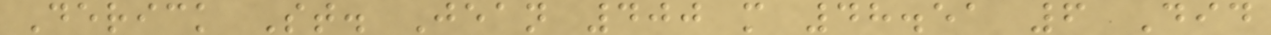Derick St. Jean 400 m 48.51 6 Did
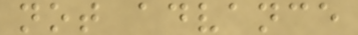not advance
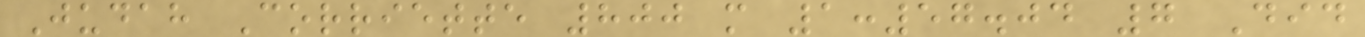Judah Corriette 800 m 1:57.04 7 Did
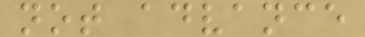not advance
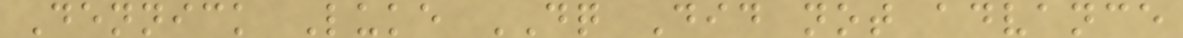Dennick Luke DQ Did not advance
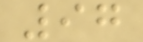97
